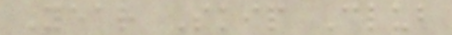Year Skip Club
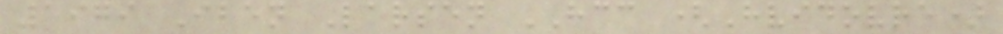1979 Iben Larsen HCC (Hvidovre)
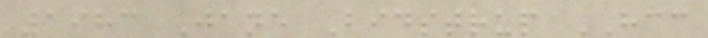1983 Jane Bidstrup HCC
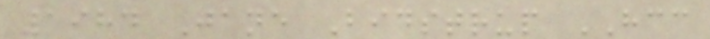1984 Jane Bidstrup HCC
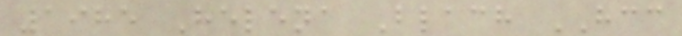1985 Helena Blach HCC
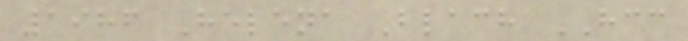1986 Helena Blach HCC
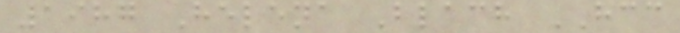1987 Helena Blach HCC
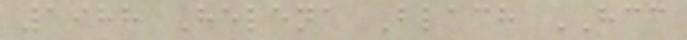1988 Helena Blach HCC
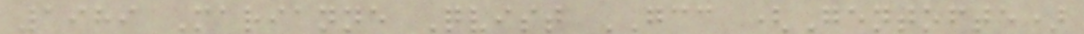1989 Marianne Qvist GCC (Gentofte)
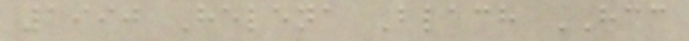1990 Helena Blach HCC
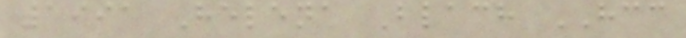1991 Helena Blach HCC
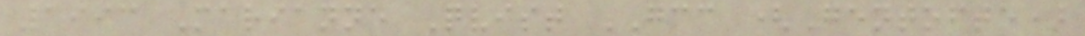1993 Marianne Qvist GCC (Gentofte)
